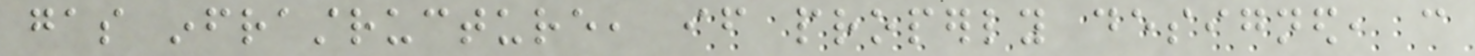gas infrastructure, if properly designed, can
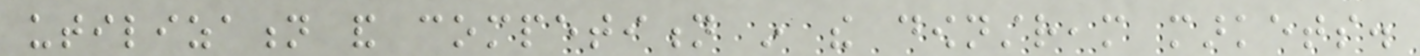utilization and competition in the downstream markets.
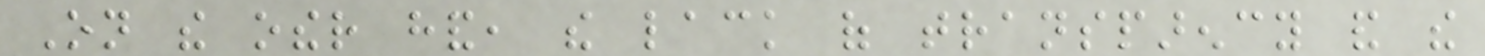On the other hand, the lack of transparency and the
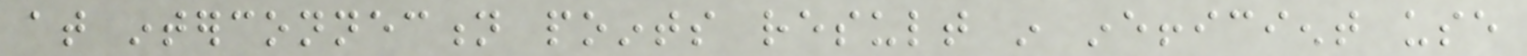at interconnection points result in inefficient use
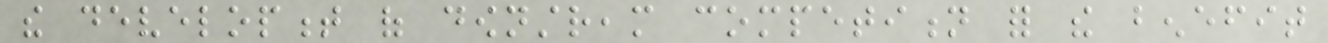the development of downstream competition for the benefit
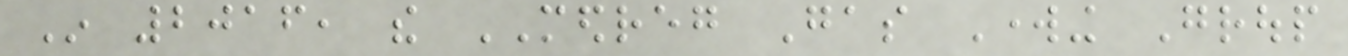In 2016, the MEDREG Gas Working Group
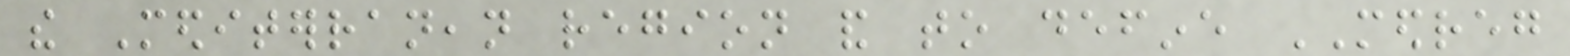the Mediterranean region and to define MEDREG
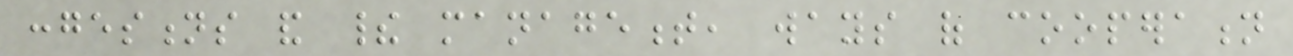congestions and their management, ways of cooperation
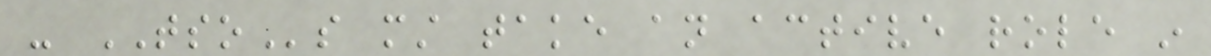- TSOs must take an active role in
